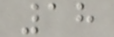18
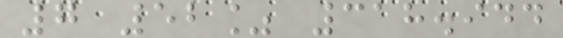7 52% 318.944
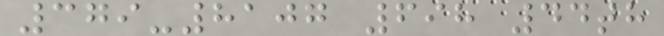379-8107 698 44th
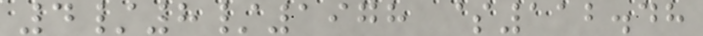4/8/1978 $112.48
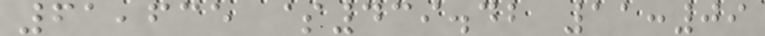61,635 $439.42 11:09
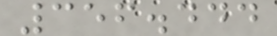356.444
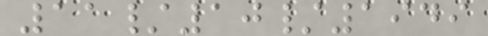11/10/1949
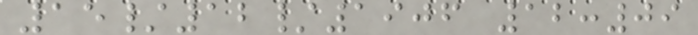15/12/1906 12:09
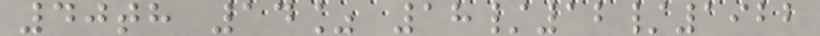40th 14% 18/12/1922
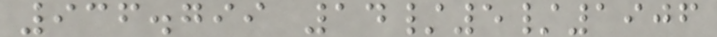936.799 14/5/1906
